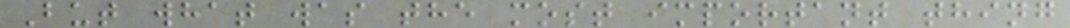But what was the most important thing
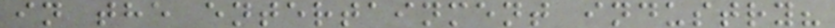in the entertainment industry?
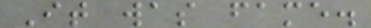It was fame.
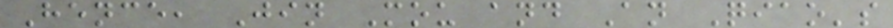Hence, Jin Mou and An Qiao's
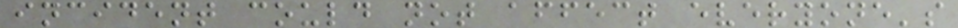incident could not affect everyone's
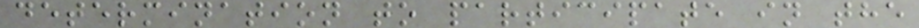determination to participate in the
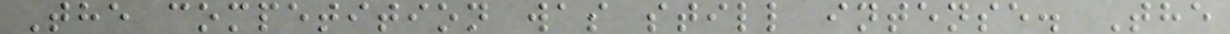The competition was still intense. The
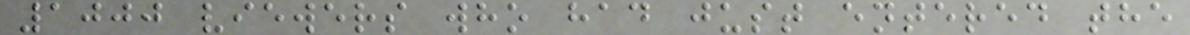1000 viewers who had just entered the
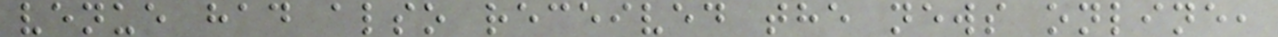venue had also received the news online,
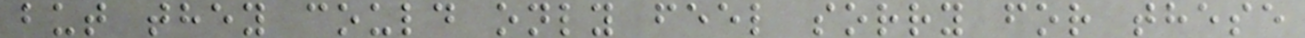but they could only feel sorry for these
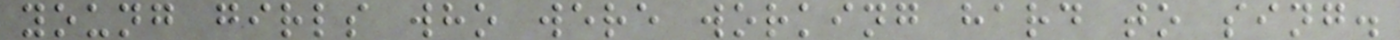young girls who were working hard to sing.
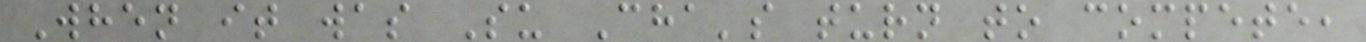When it was Su Cha's turn to compete,
